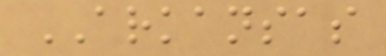ARKANSAS
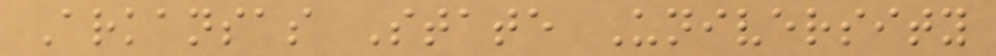Arkansas State University
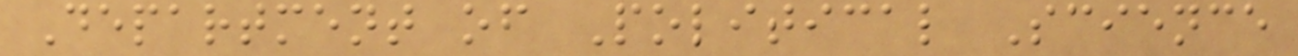Department of Political Science
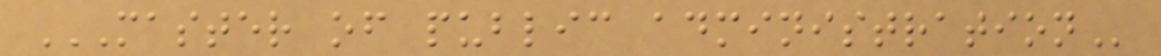MASTER OF PUBLIC ADMINISTRATION
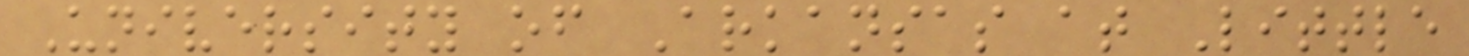University of Arkansas at Little
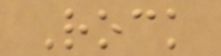Rock
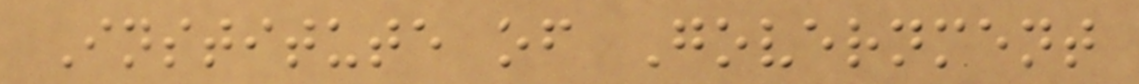Institute of Government
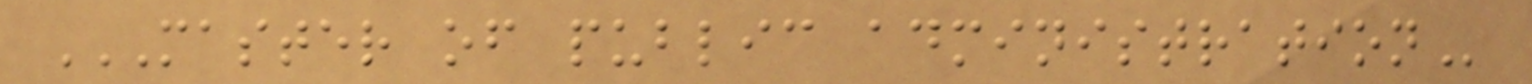MASTER OF PUBLIC ADMINISTRATION
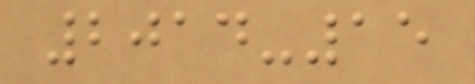2014-15
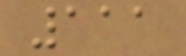111
